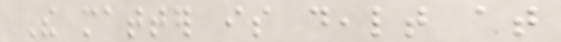The matter is dealt at
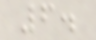6.
